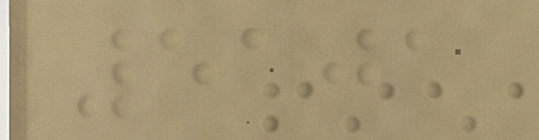5101
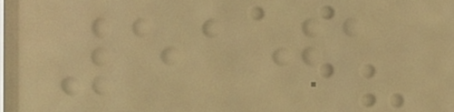5101
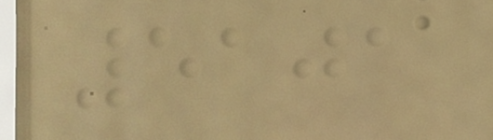5101
